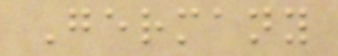Germany
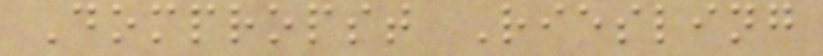Dompropst Riesling
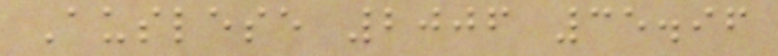Auslese 2006 35.96
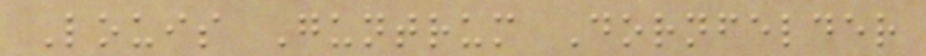Louis Guntrum Dornfelder
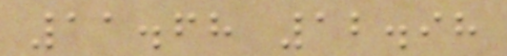11.68 12.98
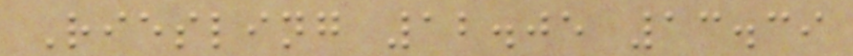Riesling 12.05 13.39
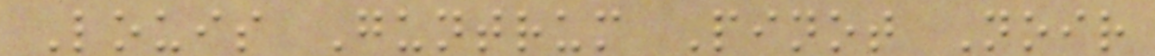Louis Guntrum Pinot Noir
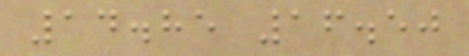14.85 16.50
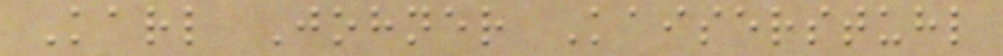Karl Johner Kaiserstuhl
